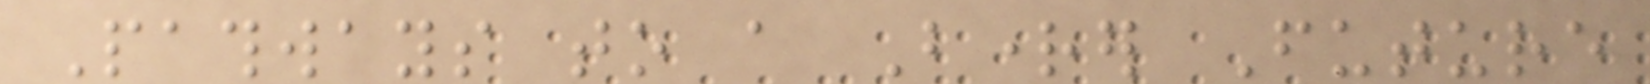Pathways to a Brighter Future
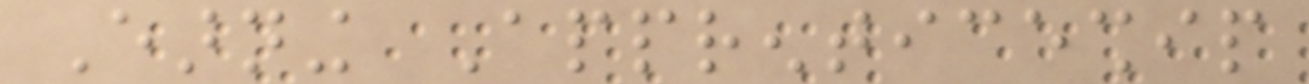Earning Apprenticeship
